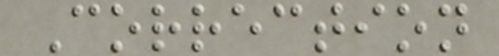Correction
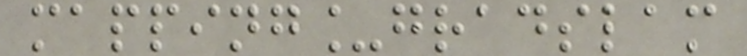mapping_gradslam
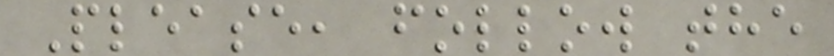Please, follow the
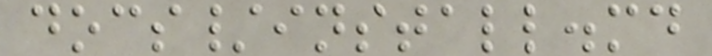docs/install.md
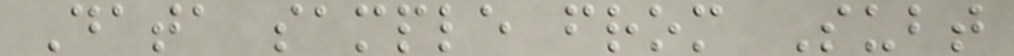Data sample from Subt
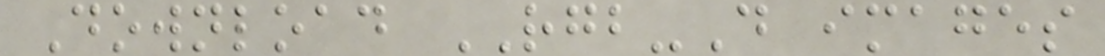Download RGB-D images
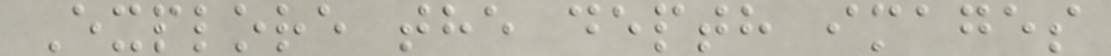Explore the depth images
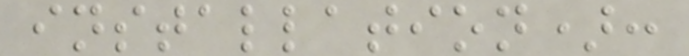installation):
